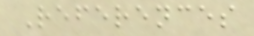References
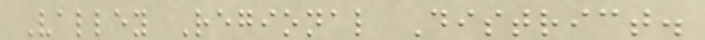Valley Regional District.
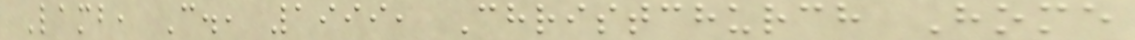Lamb, C., 1999, Christchurch Home
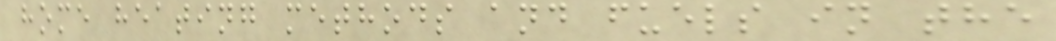home heating methods and fuels in the
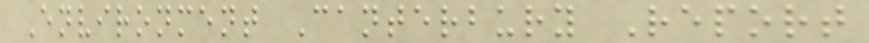Environment Canterbury Report
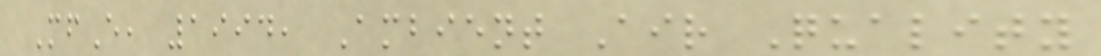MfE, 1994, Ambient Air Quality
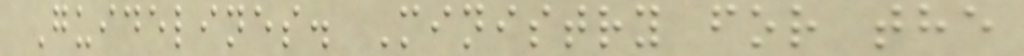Guidelines. Ministry for the
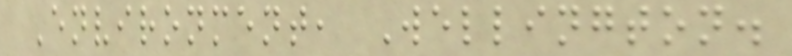Environment, Wellington.
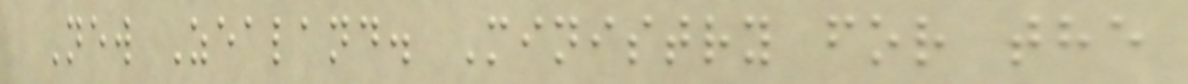New Zealand. Ministry for the
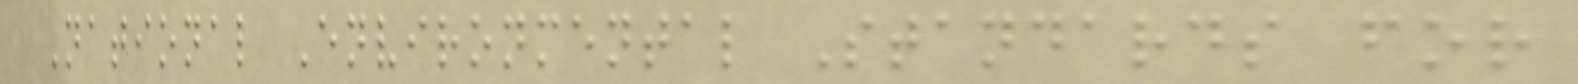National Environmental Standards for
